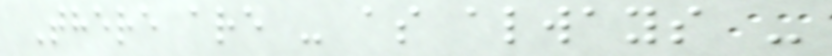There are - as always -
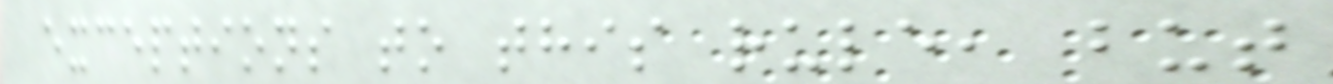exceptions to this rule, but
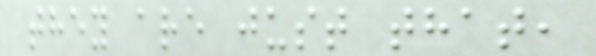they are just that,
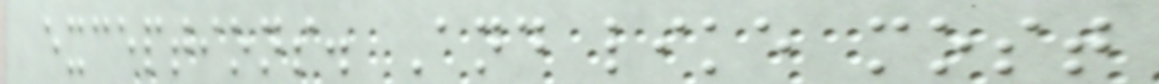exceptions. And like most
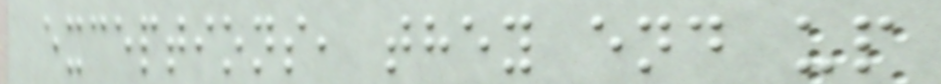exceptions, they end up
